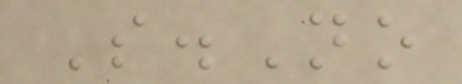S.No
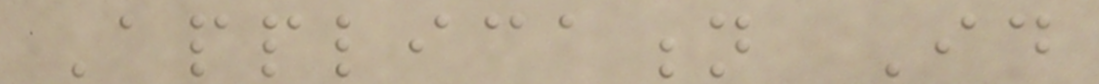Application Id
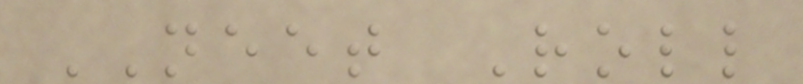NEET Roll
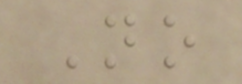No
